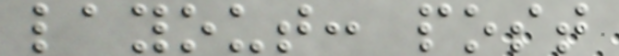layout: post
